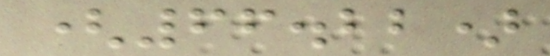(66.22)
